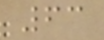63
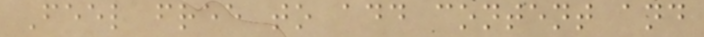Feel free to add content and
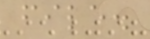file.
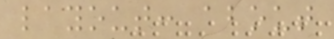layout: about
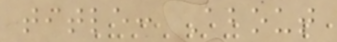title: About
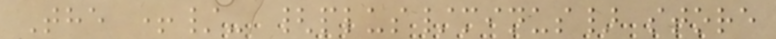The +/- {plus/minus} store
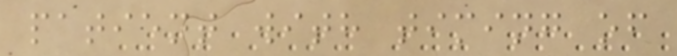patient with timing of
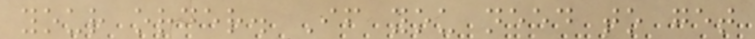your order. If you need to get
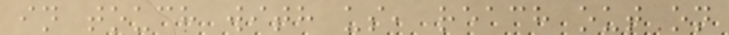in touch with us, reach out on
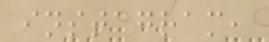instagram,
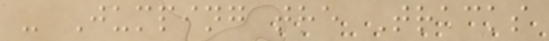- Jumping the Tracks
